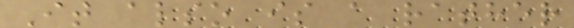It also is a rather
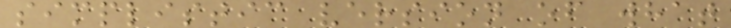simplistic version of what
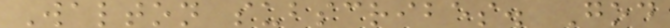Walton subscribes. God
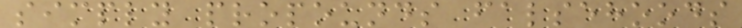simply propounds falsehoods
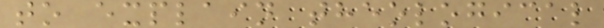to explain theological
